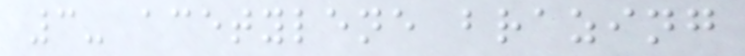3- acetylene brazing
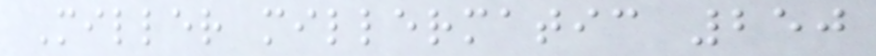Miller millermatic 250
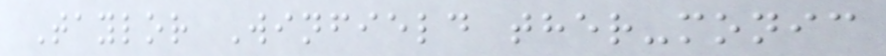Taylor Winfield ther-monic
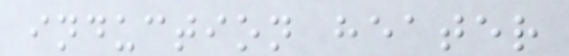induction heater
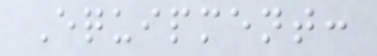Equipment:
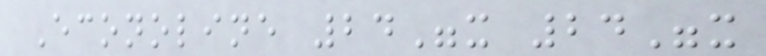Econoline 24"x 24"x
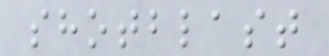shotblast
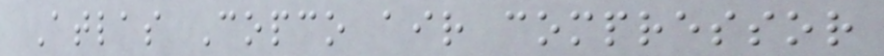Atlas Copco air compressor
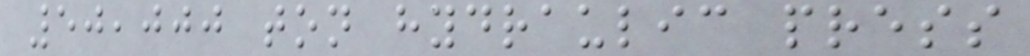50,000 ton hydraulic press
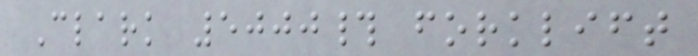Clark 5000# forklift
